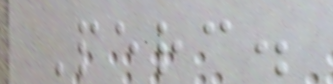Perc.
